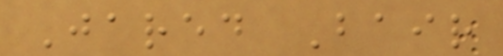Jared Bair
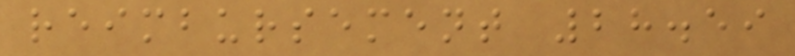reimbursement 28.59
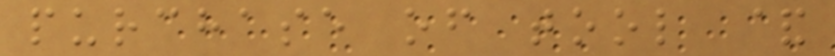purchase of tool &
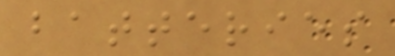batteries
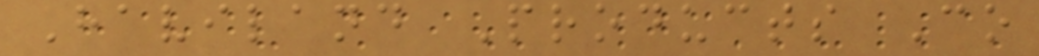Haviland Products Co
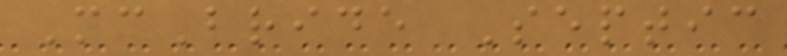McBride Septic
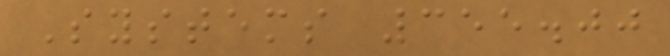Systems 355.00
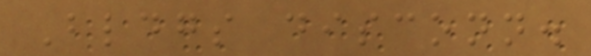Bldgs disconn.
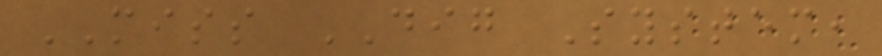MISS DIG System,
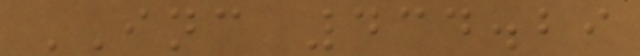INC 434.29
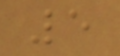5
